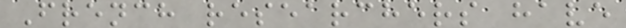French researchers have
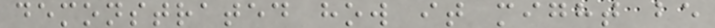demonstrated how it might be
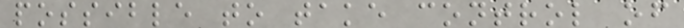possible to take control of
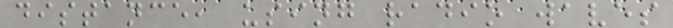distance, using radio waves
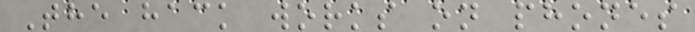The hack works on phones
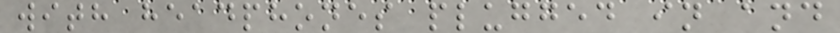with headphones plugged in and
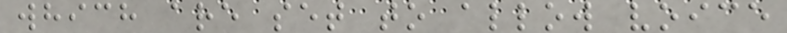which are set to allow voice
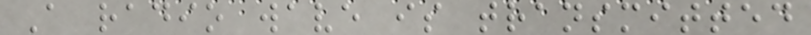A radio wave is transmitted
